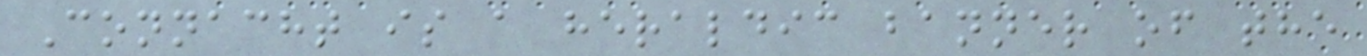Connacht is a heraldic banner of the
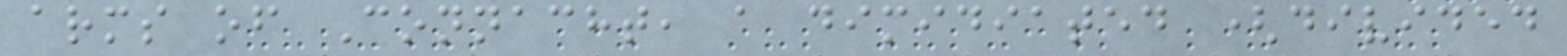arms of Connacht, a dimidiated (divided
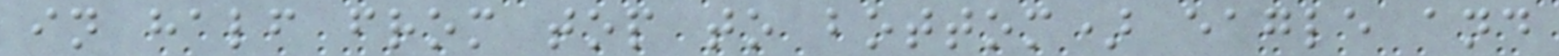in half from top to bottom) eagle and
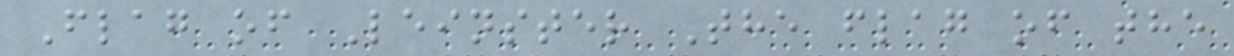Flag of Leinster The flag of the
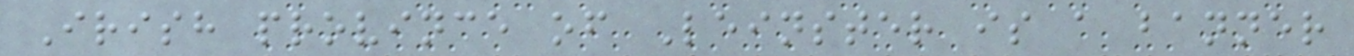Irish province of Leinster is a banner
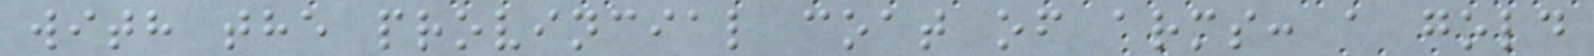with the provincial coat of arms: a gold
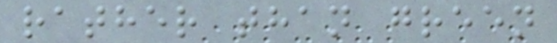rather than green
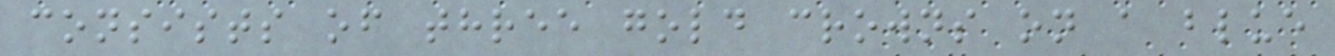consists of three gold crowns on a blue
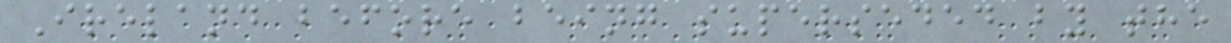Ireland before being superseded by the
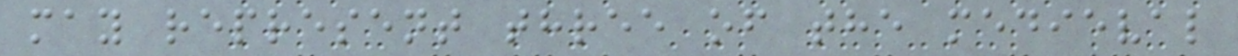may represent three of the medieval
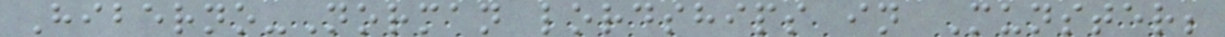Hiberno-Norman lordships in Munster;
